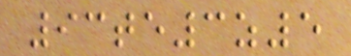93te3z5
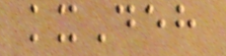kxDeh
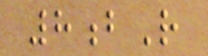8bR
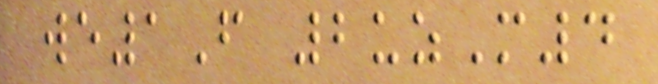we1F 2uzM4
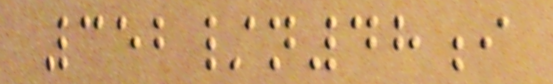352/n48i
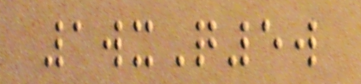1wxQ5w
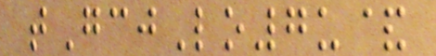tGcjLo7u&
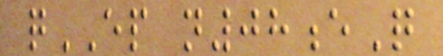qEP n08eQ
